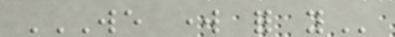WE WORK FOR YOU
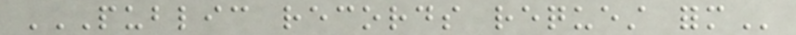PUBLIC RECORDS REQUEST FORM
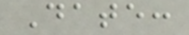Date:
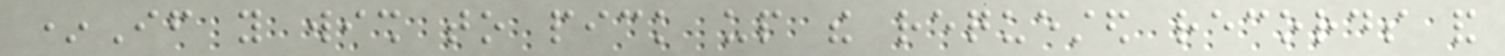*If you wish to pick up the requested records and
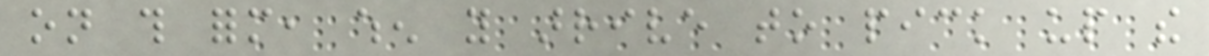on this form, when you arrive to pick up the
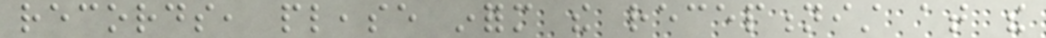records, please inform the receptionist at the
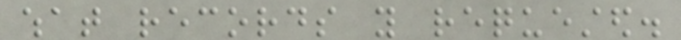what records you requested.
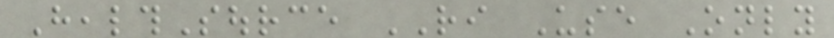HealthSource RI Use Only
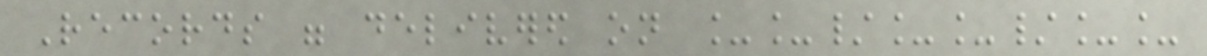Records were delivered on __/__/__
